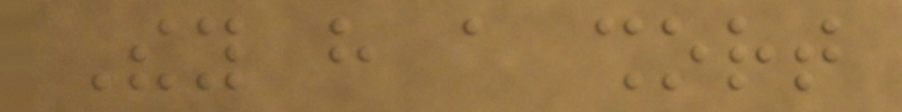They have a short
